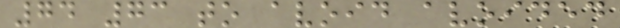74 73 to avoid avoided
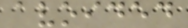avoided
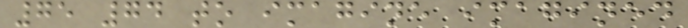75 74 to imagine imagined
